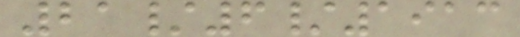21/6/1913
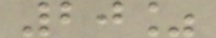20%
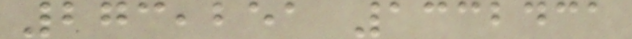273,251 1332431
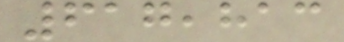617,813
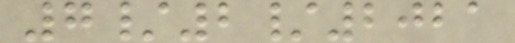7/2/2021
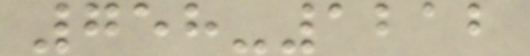758-1212
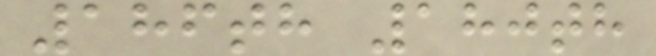186th 180th
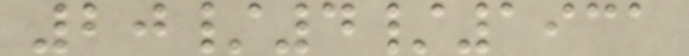20/4/1931
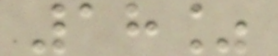18%
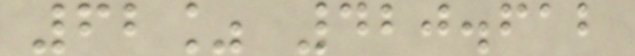62% 420.612
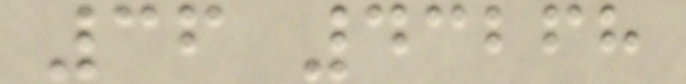36 43268
